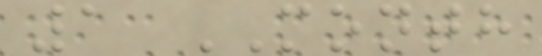1 MONTH
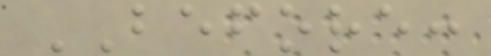BEFORE:
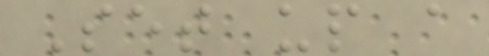Set up a
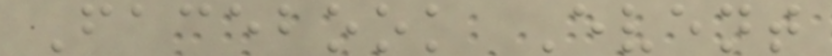Facebook Event
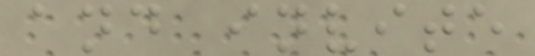and invite
